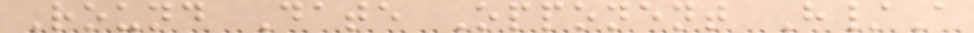Round Date Opponent H/A
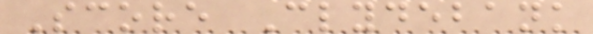Score Clydebank
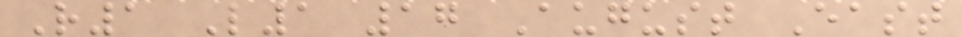R1 L1 17 August East
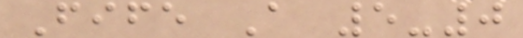Fife A 5-0
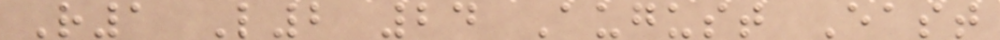R1 L2 24 August East
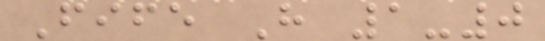Fife H 1-0
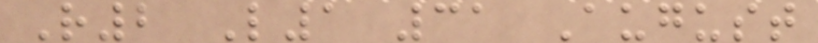R2 L1 31 August
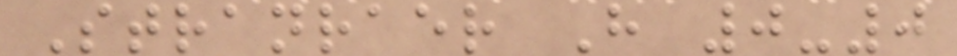Stranraer H 0-0
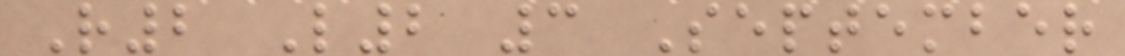R2 L2 3 September
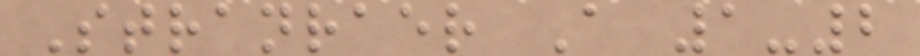Stranraer A 1-2
